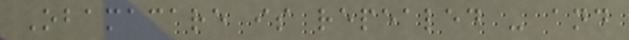Obamacare is repealed - and
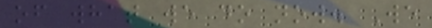of what we do now. We
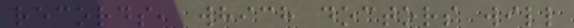records, which doctors will
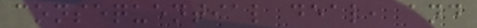consequential deal, and
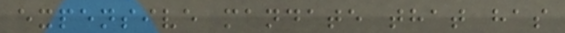expensive mandate that has
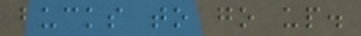bucks to go up.
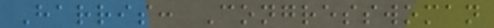Harris: Congresswoman
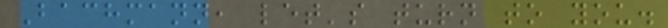Bachmann, let's turn to you.
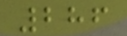286
